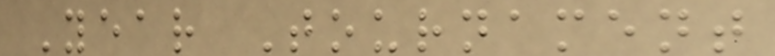Year Tournament
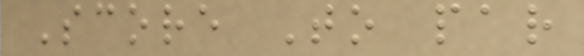Score To par
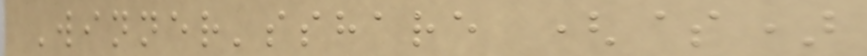Winner'sshare ($)
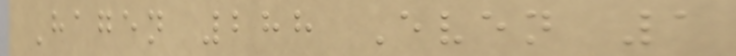Hagen 288 Even 1
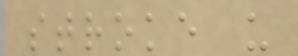stroke u
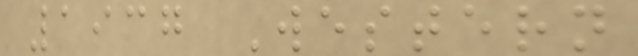1937 Western
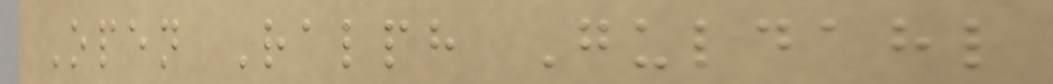Open Ralph Guldahl
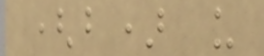(b) u
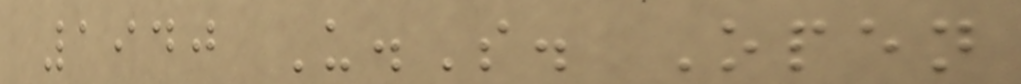1940 U.S. Open
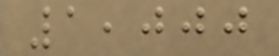1,000
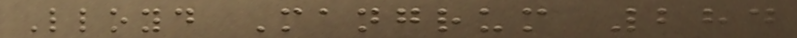Lloyd Mangrum 284
